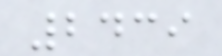2439
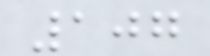107
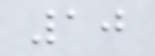10
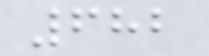682
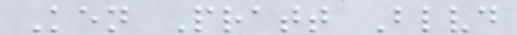Ken Pratt Blvd
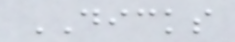DICKS
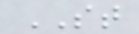ST
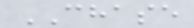CHASE
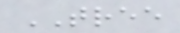TREE
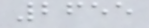2655
